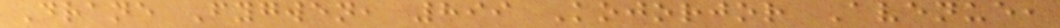Drane Fygwen, 899 Kojorjor Avenue,
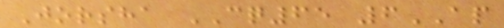Jorsha CQ65 6AP
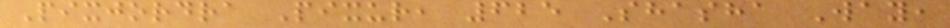Pixjordra Pixur, 625 Shasha Way,
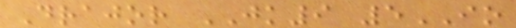Drajor JK9 5IO
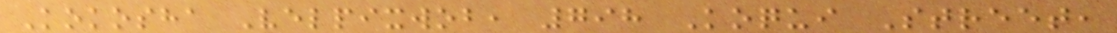Kokosha Velpixwob, 798 Koqui Street,
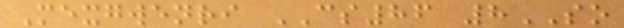Mexgwenri CS86 8SO
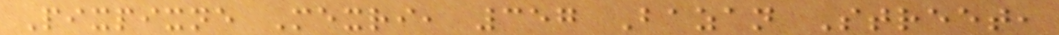Pixpixne Mexri, 357 Bazan Street,
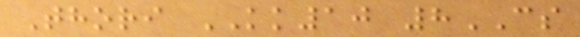Thori KK10 8CS
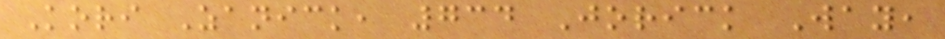Kori Zanick, 734 Jorick Way,
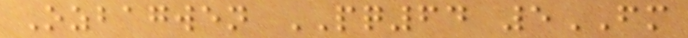Ozbagwen PQ64 5FM
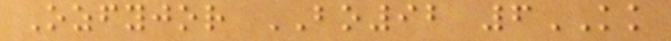Ozfyjor BO92 6KK
